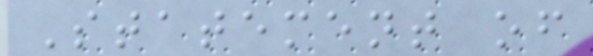Statement of
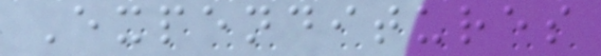Expenditures
